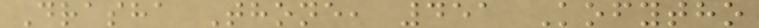Drasha Thone, 451 Kofytho
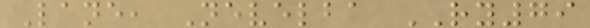Lane, Nevelba RY79
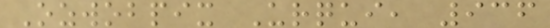Ozwobpix Urqui, 936
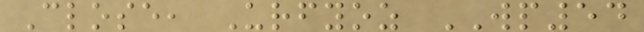Close, Urfyoz WP54
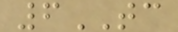6TC
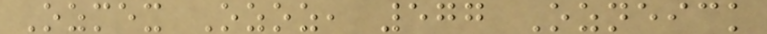Ozmex Ozoz, 577 Ozneick
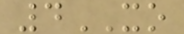4XO
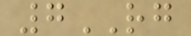7RG
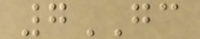7GC
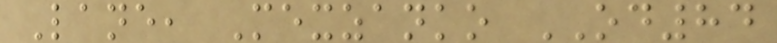Lane, Mexzanko OD84
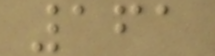161
